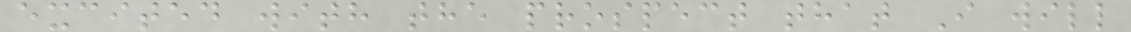excited with the prospect that I will
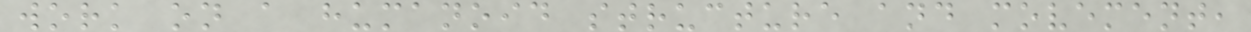work on a humanoid structure and movement,
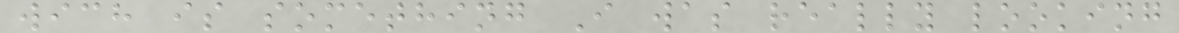wich is something I was really looking
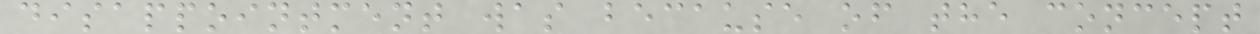disappointment was because of the concept
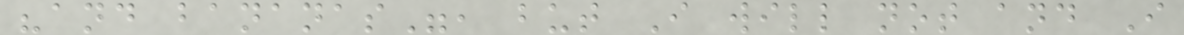"and bananas", but I will not and I
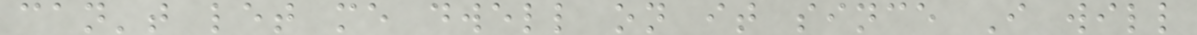can't let me dwell on it since I will
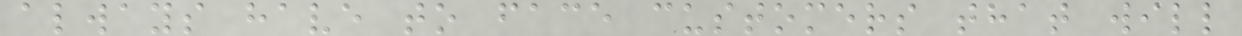always have to face customers that will
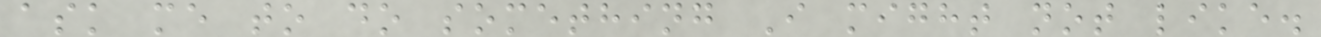ask me to do something I might not like.
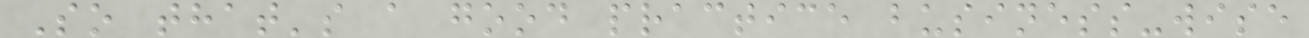So that's a good practice business-wise
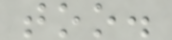too.
